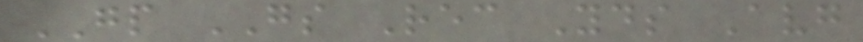GP GS Rec Yds Avg
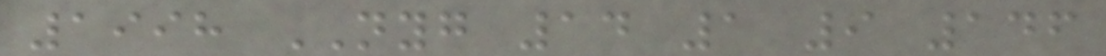1998 NYG 14 1 9 146
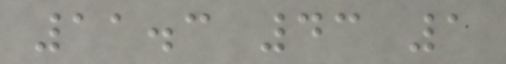11.3 43 1
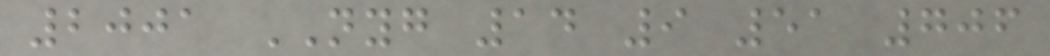2001 NYG 14 9 51 706
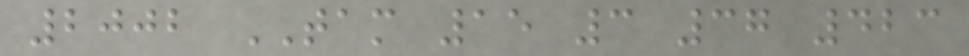2002 TAM 15 3 37 423
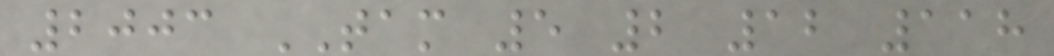2003 TAM 5 2 12 118
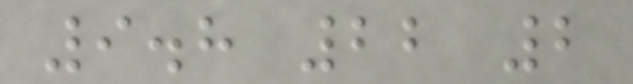9.8 22 2
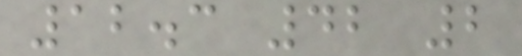12.3 42 2
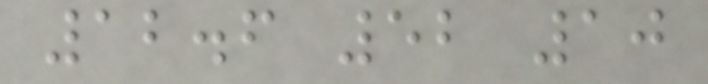12.6 52 10
